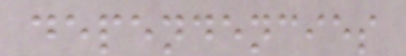dependencies
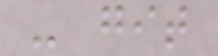- git
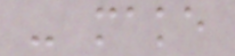- make
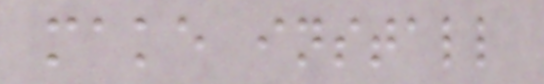make install
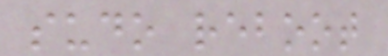sudo reboot
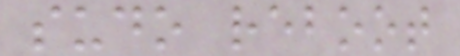sudo reboot
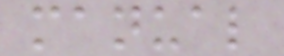manual
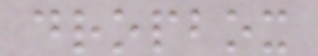dropbox
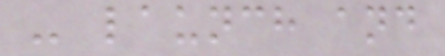- launch and
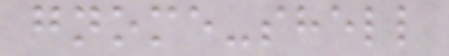gnome-shell
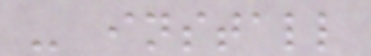- install
